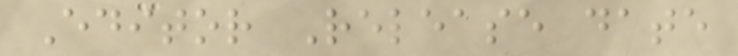Editor Release date
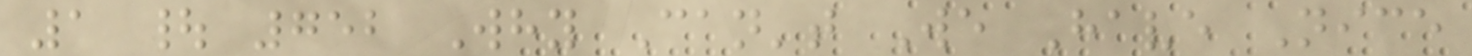1 | 752 Why Can't We Have Nice
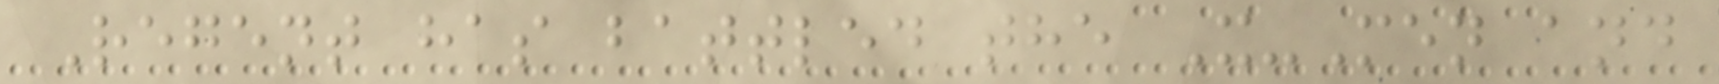Regent has battled the X-Men and
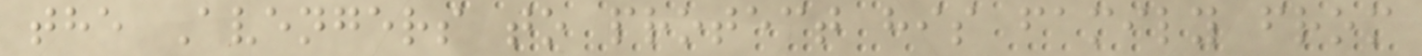the Avengers to protect his family from
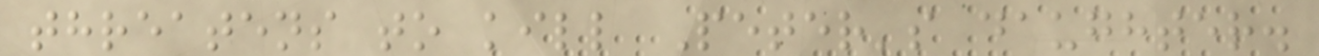threatens to kill Peter's daughter.
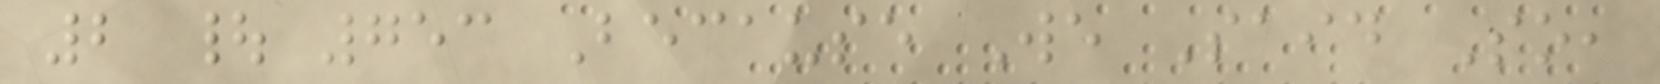2 | 753 Because We Said So,
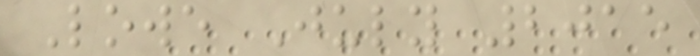Lowe July 2015
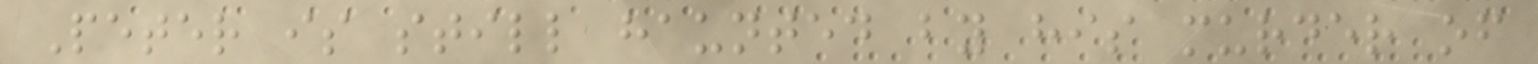Peter is still haunted by his murder of
